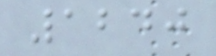1240
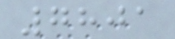7801
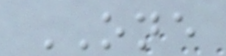ONE
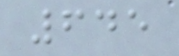645
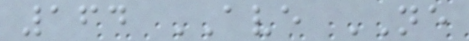164 AVE NE
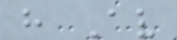h Av
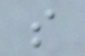s
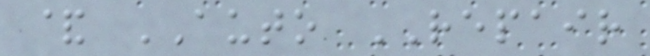& AUTO REPAIR
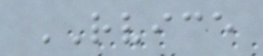RVICE
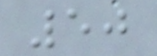50
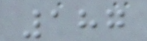187
